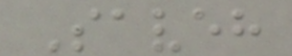Saveh
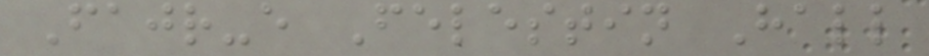Fajr-e Felestin Hall
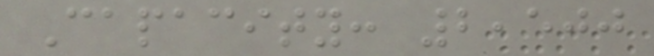Capacity: 2,500
